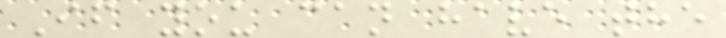If you can have the
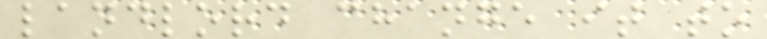landlord change it to
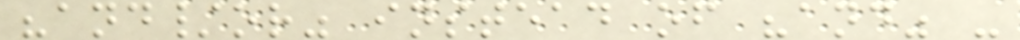"and/or" instead of "and" -
